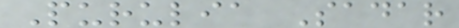Purulia Sadar
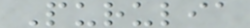Purulia
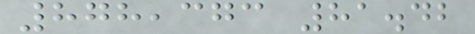878,373 81.42
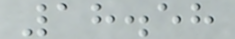18.58
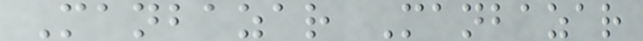Manbazar Manbazar
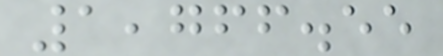1,766.55
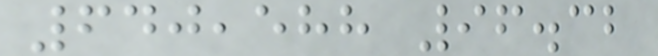640,588 96.32
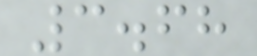3.68
